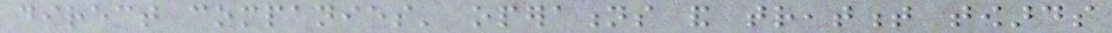direct companies' operations and treatment towards
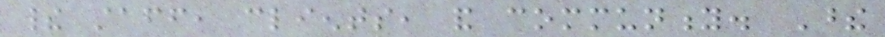their staff, clients, and community. These
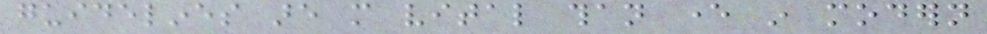guidelines are more vital than ever in modern
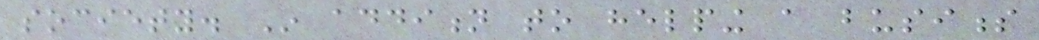society. In addition to helping a business
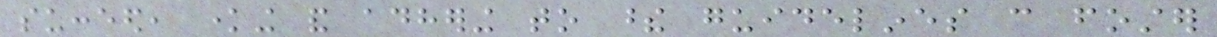succeed, knowing and adhering to these guidelines can foster
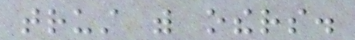trust with others.
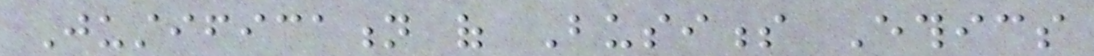Justification of Business Ethics
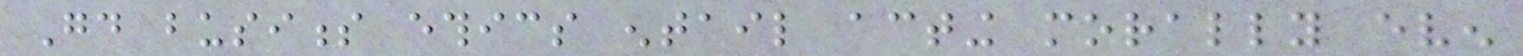Good business ethics entail acting morally even
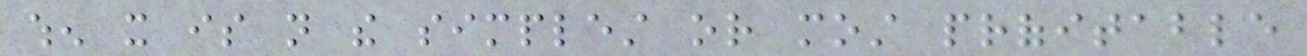when it is not the simplest or most profitable
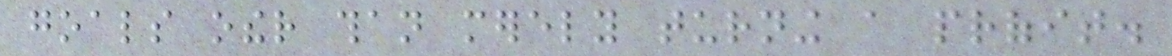goals other than merely turning a profit.
